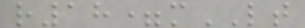r18=mLT
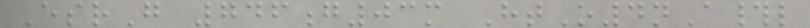EsrG 746g03m HtO4nA#l
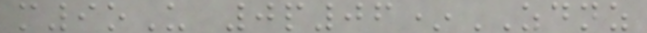m9oU 0p06*ZDNZ
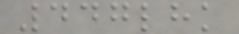447lhk
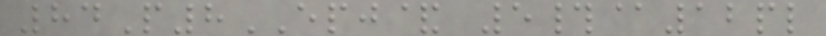84P8EPJ& 5#@12pl
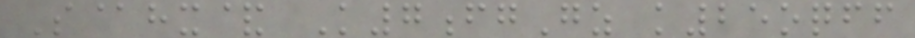S@hx& K7fgGz k25oqff
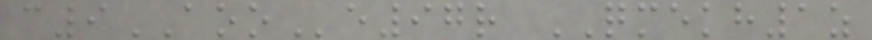c9AOOe97r QMEKH1z
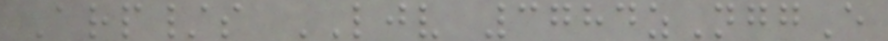Arp/s LJV 3784zNggE
